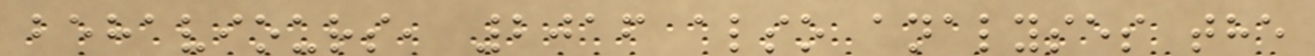behaviours, 2016 also analyses the
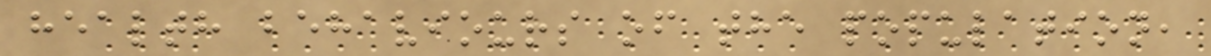health behaviours of the population,
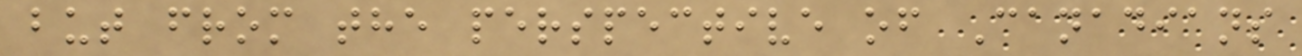but from the perspective of Canadians
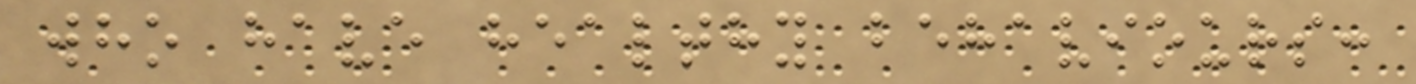who have healthy behaviours:
